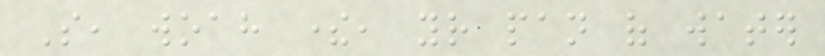So, woah there, your pan of water
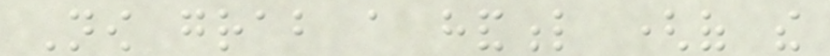Now grab a handful (of the
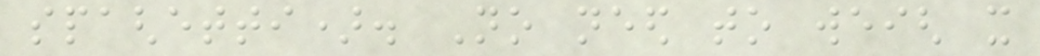spaghetti). No need to weigh it
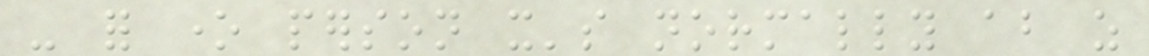- for one person it's normally about as
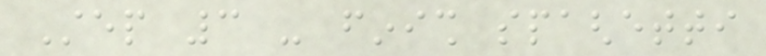Step 3 - finish spaghetti
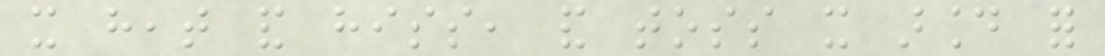it heat and hiss, and toss it around for
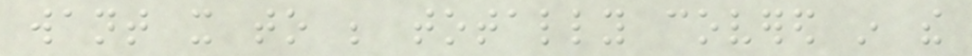want it to be totally covered in the
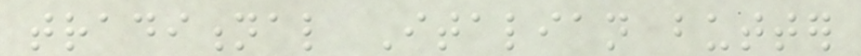traditional Italian butter
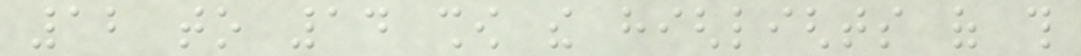12 to 14 show the highlights of this
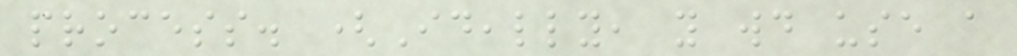process. (Ideally, you would use a
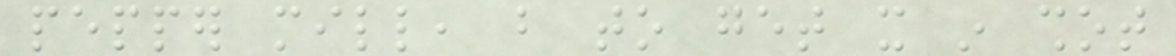pepper mill, but to get it in shot
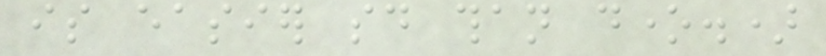is easier said than done.)
